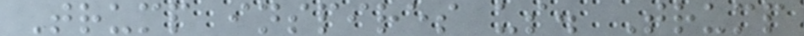Trump inspires us. Trump
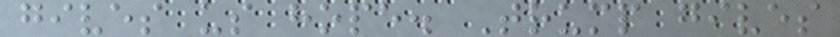gives us hope. Trump gives
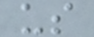us
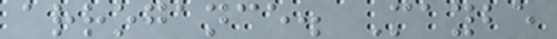arrogance. Maybe
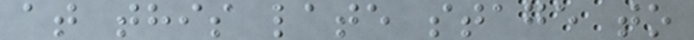at this late stage to
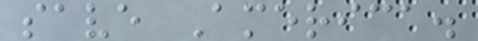save America.
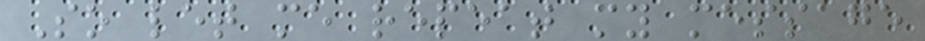So let me repeat my message
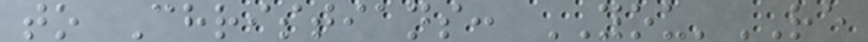to Christians: YOU'RE
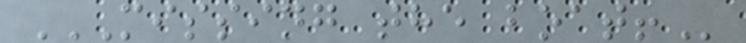MISSING THE BOAT!
